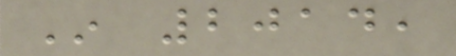In 2014,
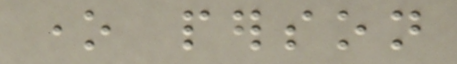one person
